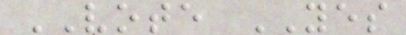VOTE YES
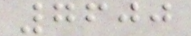7600
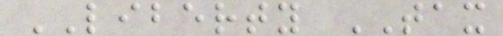LIBERTY TAX
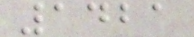1421
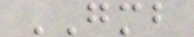GMB
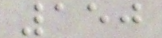150
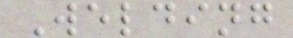Welding
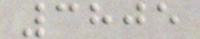3805
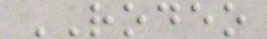RODEO
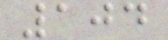104
